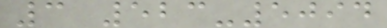3 523-5094
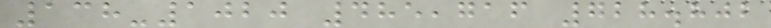138-1020 485,716 728.802
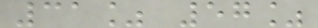31% 57%
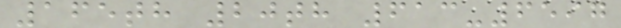165th 20th 613-6597
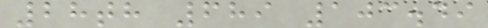28th 689 103.49
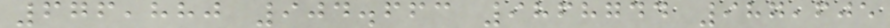676,880 904.663 9868744 987,605
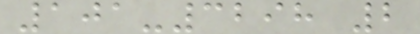101-3298 2
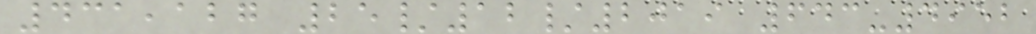431,127 25/12/2019 643-4952
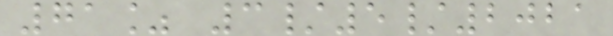71% 3/5/2021
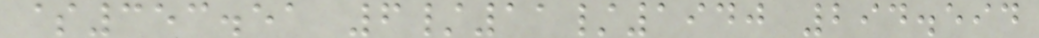$353.51 6/11/1940 294.594
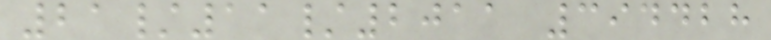21/11/2011 394428
